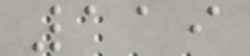119
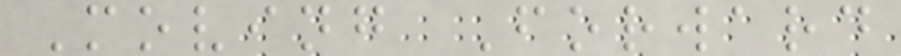Moving Forward
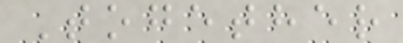Together
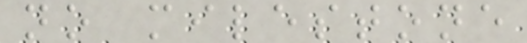no milestone
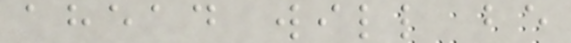ahead will be
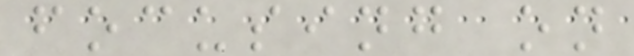focusing on
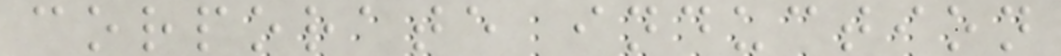corporate induction
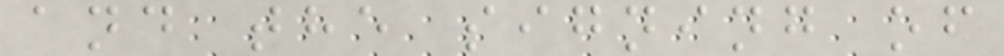and the signing of
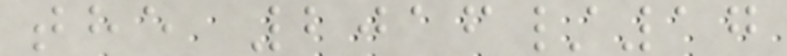the 2016/17
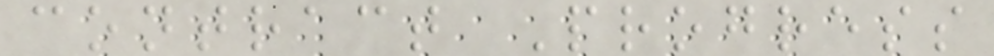contract Progress
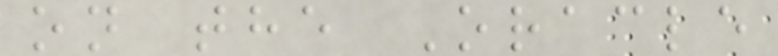on the Oracle
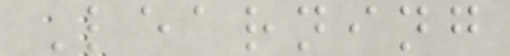Learning
